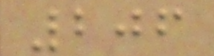206
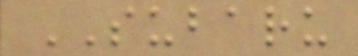SUBARU
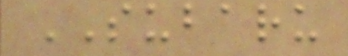SUBARU
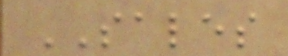SALES
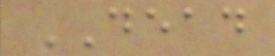DEAD
